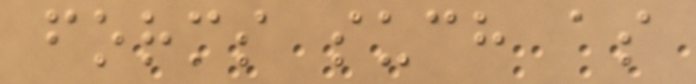forms such as
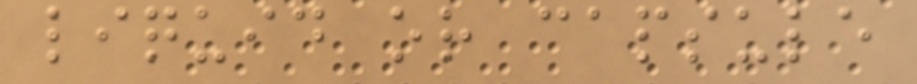liquid or capsule
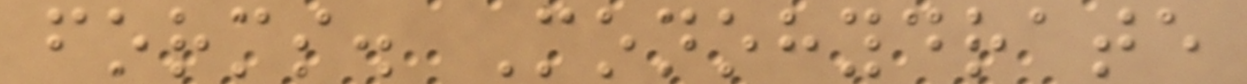forms. Monohydrate
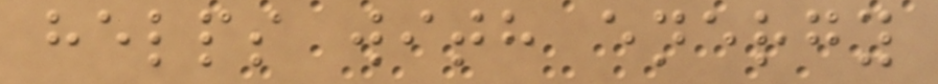helps with energy
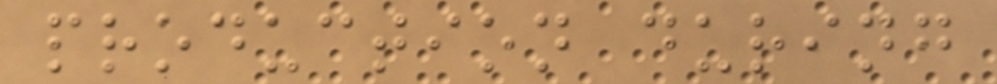production during
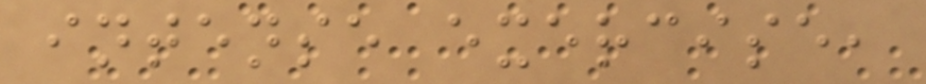intense exercise,
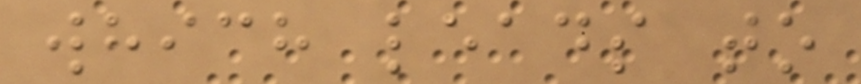which leads to
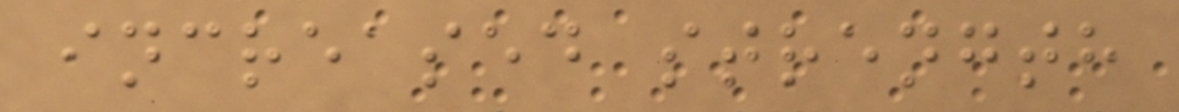increased strength
